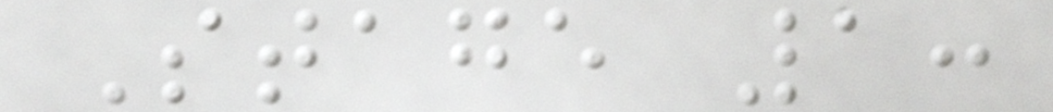Stage 1:
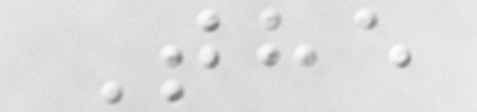The
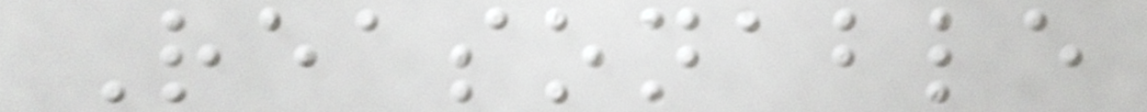Reasonable
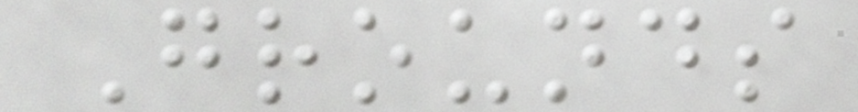Grounds
